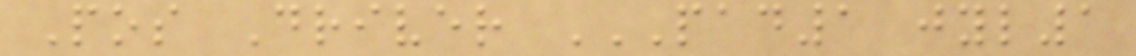Pos Driver PAD1 JYL1
